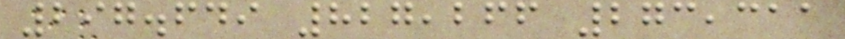297.649 827,266 273,311
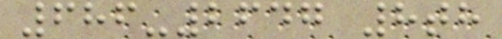686-2647 8th
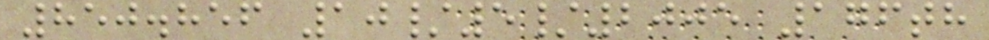850.856 10/5/2005 176th
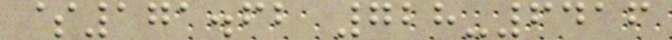$171.62 728-6416
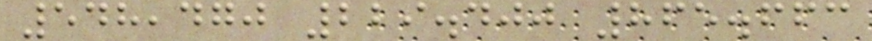548,470 229.400 865.663
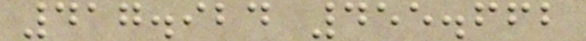417.924 455.662
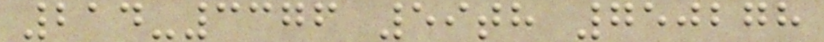214-3376 59th 750278
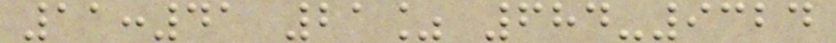11:41 21% 684-9324
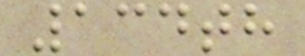134th
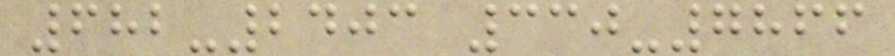682-2403 330-7866
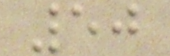50
